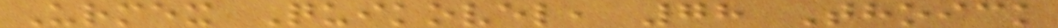Urmex Quikovel, 78 Thoick
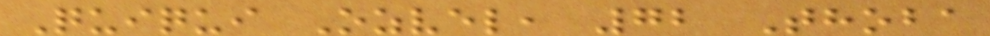Quiqui Ozvel, 72 Thoba
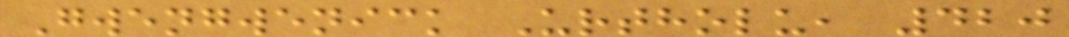Gwengwenick Urtholu, 420
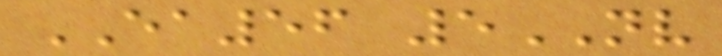EA56 5NV
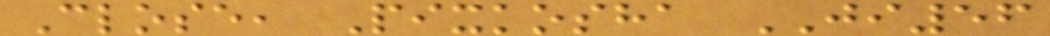Close, Pixkosha JI56
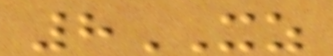8XZ
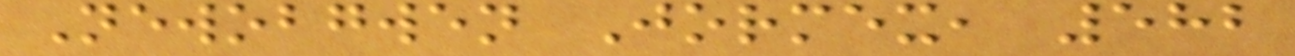Newobgwen Jormex, 582
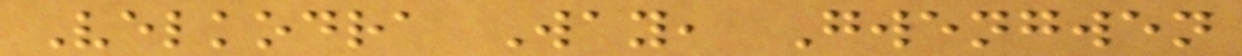Velkodra Way, Gwengwen
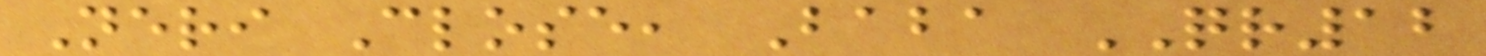Neri Close, Baba QR12
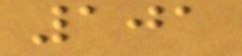101
